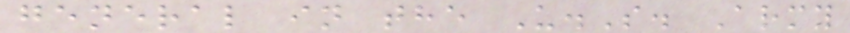general in the U.S. Army
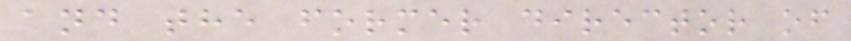and the former director of
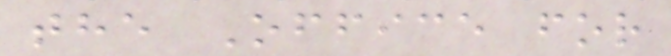the Office for
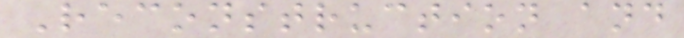Reconstruction and
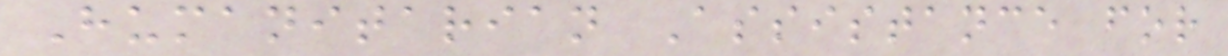Humanitarian Assistance for
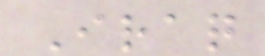Iraq
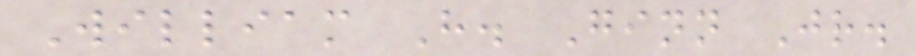William H. Ginn Jr.
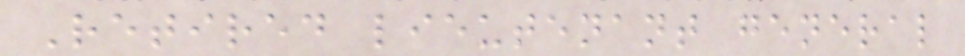Retired lieutenant general
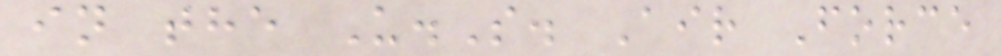in the U.S. Air Force
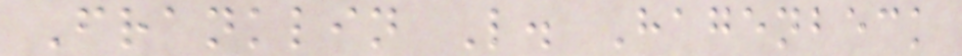Franklin L. Hagenbeck
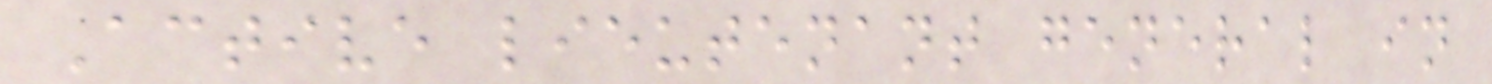Active lieutenant general in
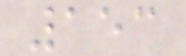153
